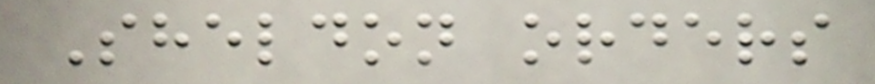Sheldon orders
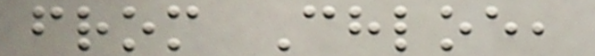from Chloe,
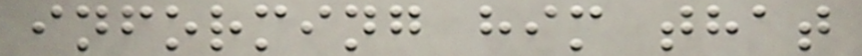informing him that
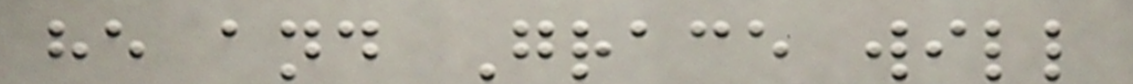he and Grace will
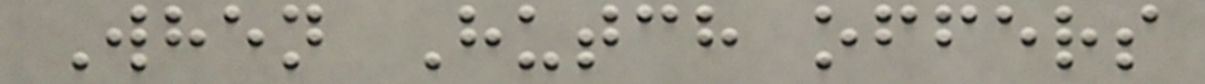When Hutch offers
